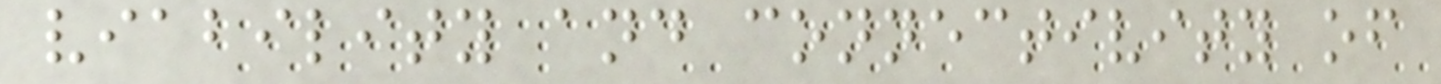viability and connectivity of
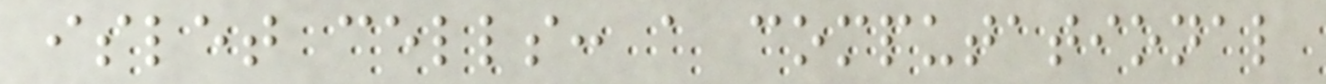islet cells: a computational
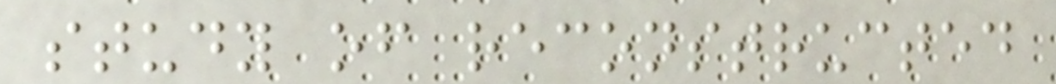study of reconstructed
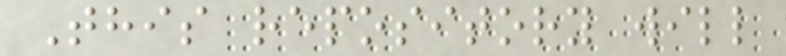This repository will
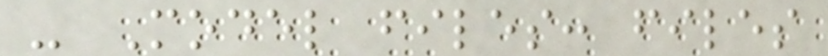- Model files: files
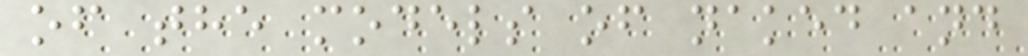of the models of naked and
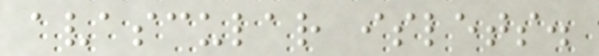avascular islets.
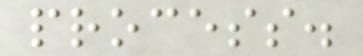process.
